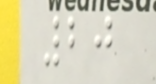20
